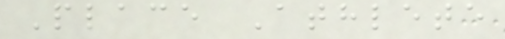Place Athlete
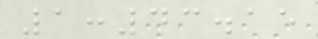1:43.15
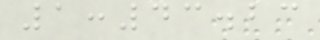1:43.23
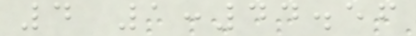4 1:44.56
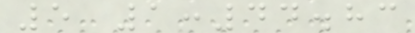5 1:44.83
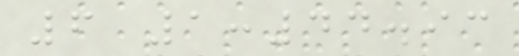6 1:44.93
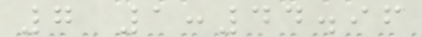7 1:44.96
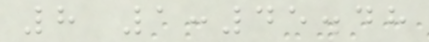8 1:45.48
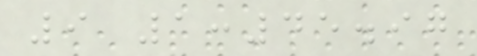9 1:45.97
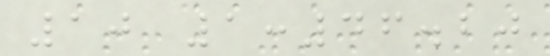10 1:46.20
